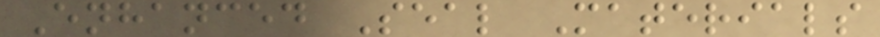Enhanced Seal Materials
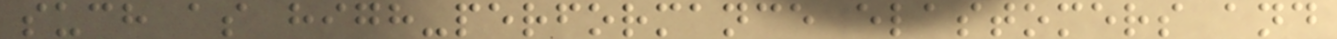such as high-performance elastomers and
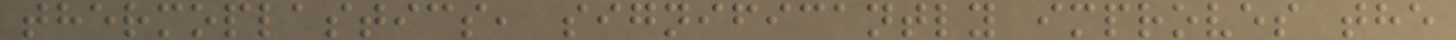thermoplastics, significantly improves the
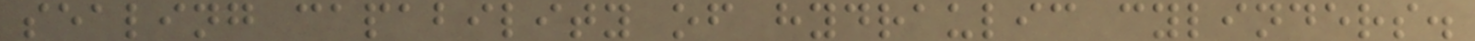sealing capability of hydraulic cylinders.
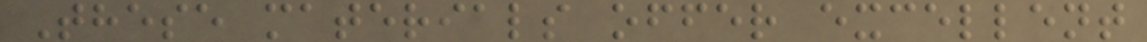These materials offer excellent
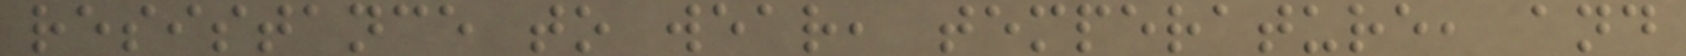resistance to wear, temperature, and
